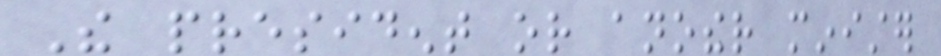The president or another minister
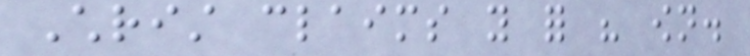Christ claims you for his own.
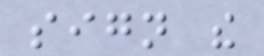sign the
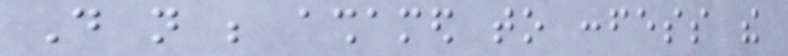Do not be ashamed to confess the
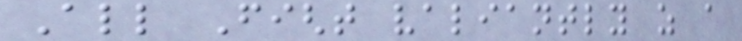All Fight valiantly as a
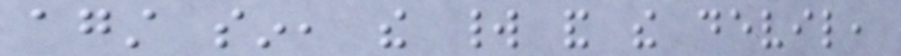against sin, the world and the devil,
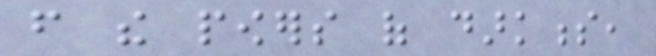from the powers of darkness,
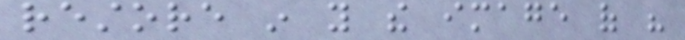restore in you the image of his
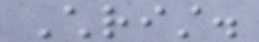Christ.
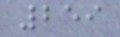259
